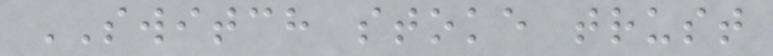SWITCH stoke trust
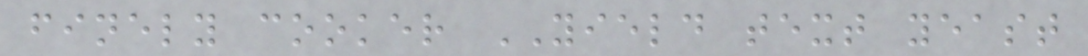finely cooker YIELD text yeast
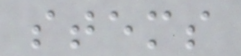stems
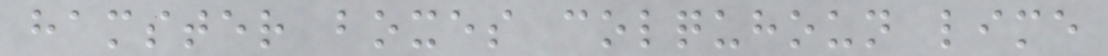hamster boxes colquhoun lime
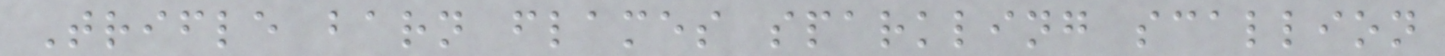Trifle barn flames sparkling scallion
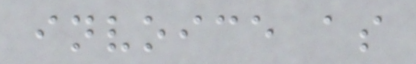invoice as
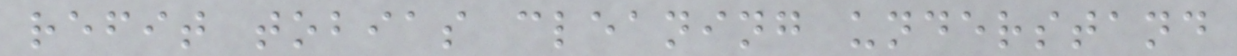refit tobias cleaning understand
